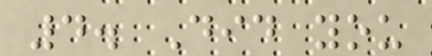4. Did you
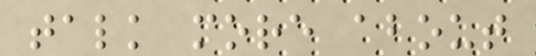talk more about
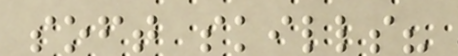soft skills?
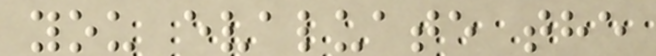you evaluate the
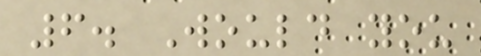6. Would you
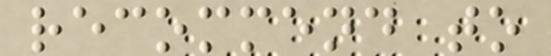recommend to
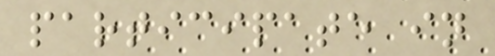participate in
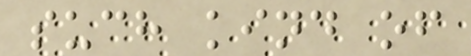such kind of
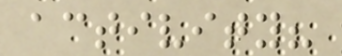activity?
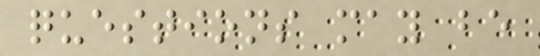questions may be
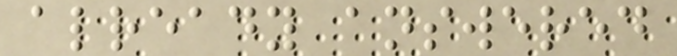already answered
